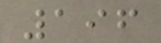196
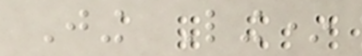Jing Ling*
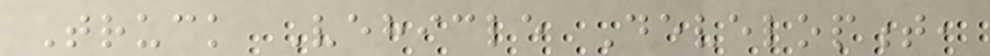Truck Vehicle Development,
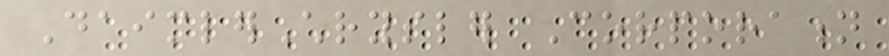DaimlerChrysler Corporation
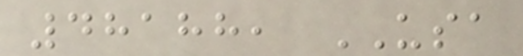48188, USA
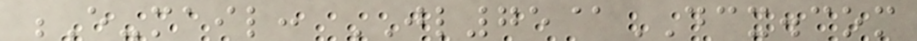E-mail: JL75@DCX.com
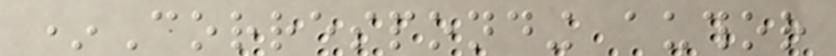*Corresponding author
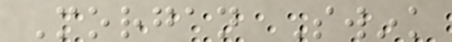Morgan Swink
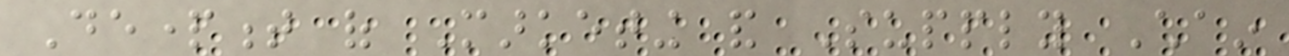Department of Marketing and Supply Chain
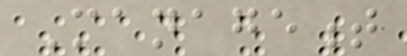Management
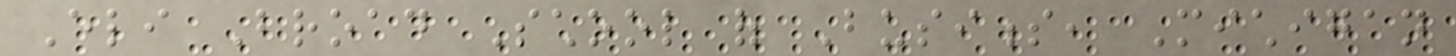Eli Broad School of Business, Michigan
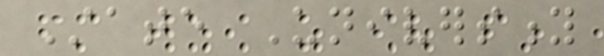State University
